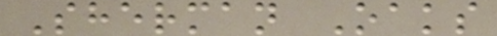Sherman Oaks
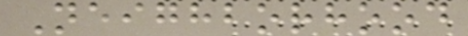Neighborhood
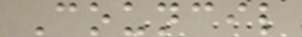Council
